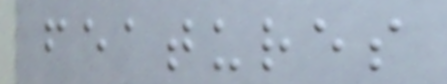features
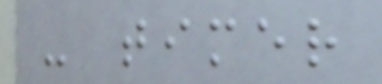- timer
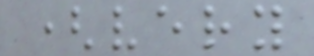(very
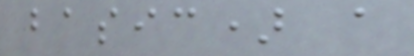basic) a
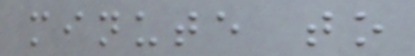minute to
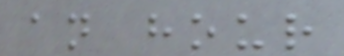an hour
